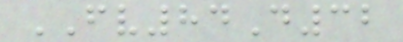FV84D32
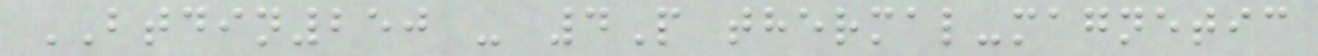BTDIN250 - 4P thermal-magnetic
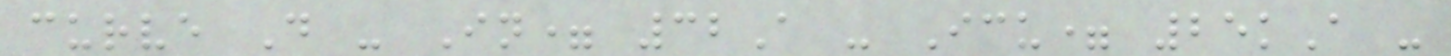curve D - In= 32A - Icu= 25kA -
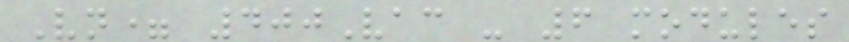Vn= 400Vac - 6 modules
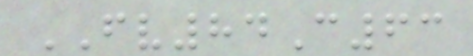FV84C63
